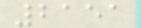2151
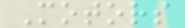Motors
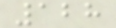128
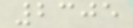2305
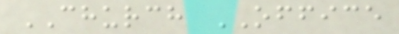CHURCH OFFICE
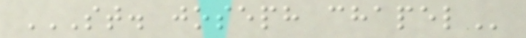ST. JOSEPH CHAPEL
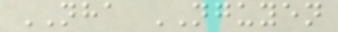NHA NGUYEN
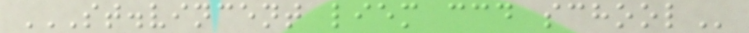ST.VINCENT LIEM CCD SCHOOL
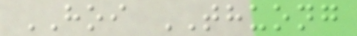HOI THUONG
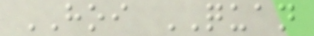HOI QUAN
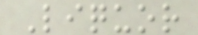Liquor
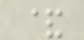&
